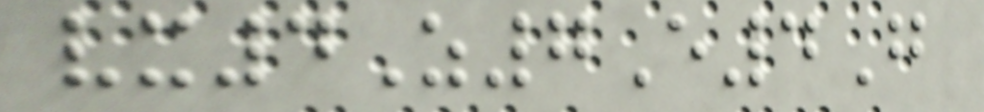vx4Z7E4G
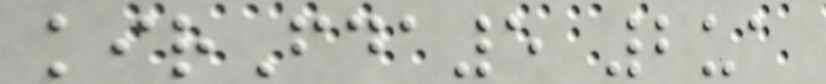kirFda5 2ua
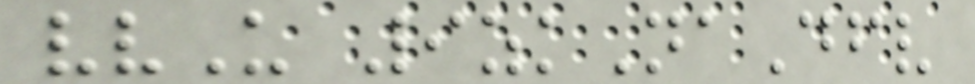vvU 9zkNaDfv
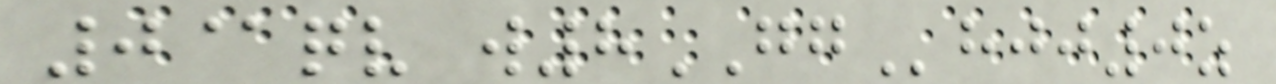0@qv w8GGhjj0z
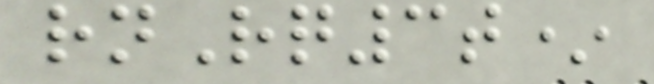rnRq3t*
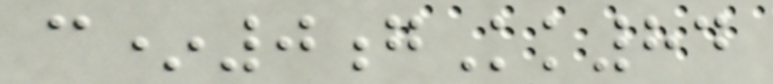c*0gKk84
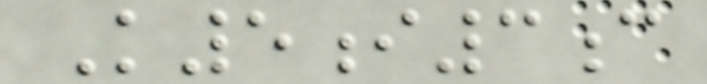K5i3c
